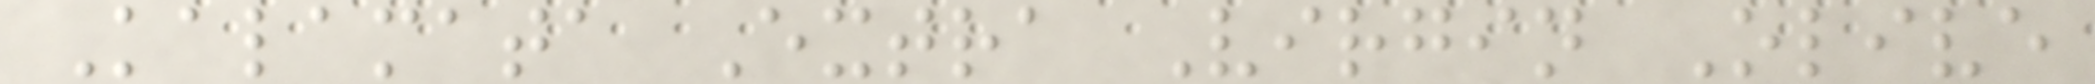Kalamata Extra Virgin Olive
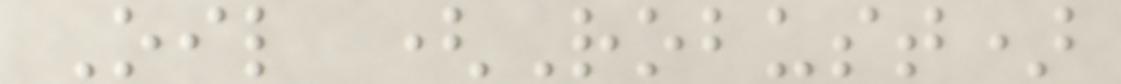Oil (Robust)
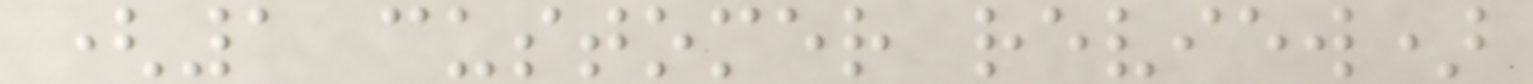(1 customer review)
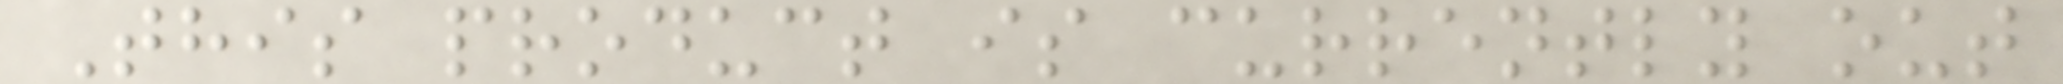This product is currently out
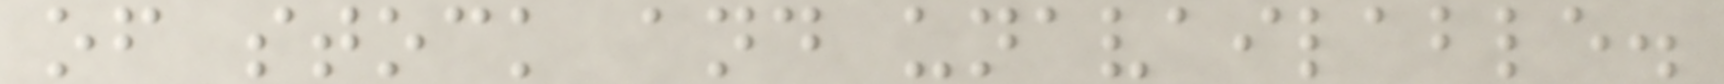of stock and unavailable.
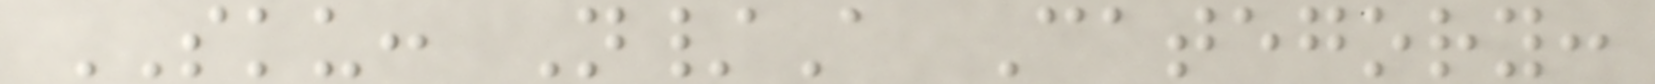SKU: N/A Category:
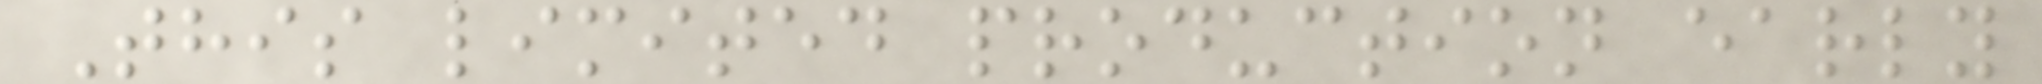This limited production early
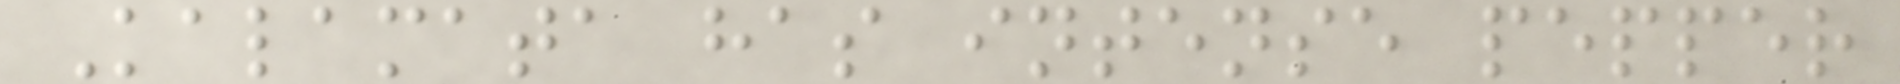Kalamata has intense pepper
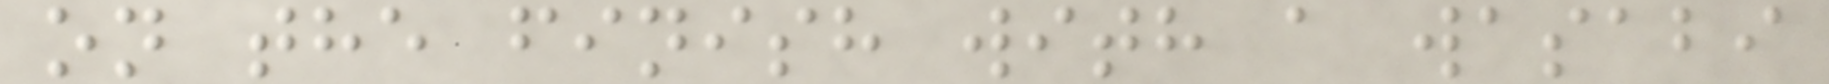on the finish with a wasabi
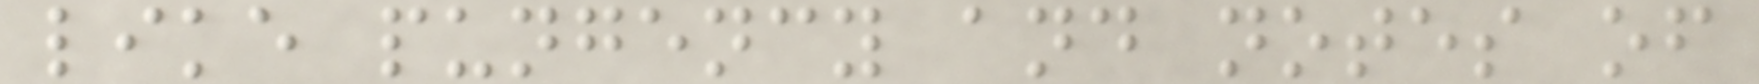like pungency and notes of
